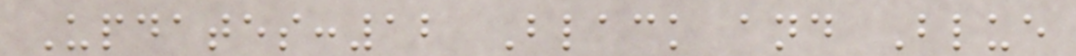Updates:12 Black and Blue
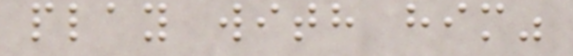play with him"
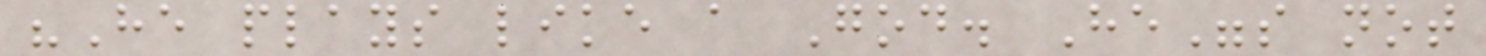"He plays like a God. He"s not
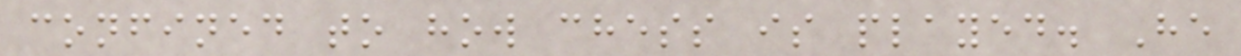confined to how chess is played. He
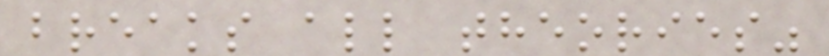breaks all theories"
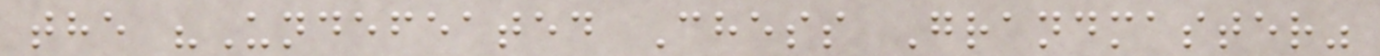the "Undefeated Chess Grandmaster"
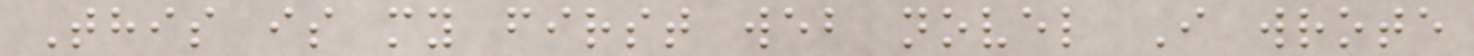This is my first web novel I wrote
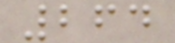264
